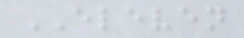ELEVEN
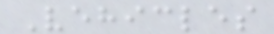Vehicles
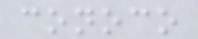conoco
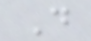D
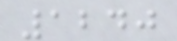1240
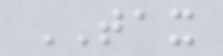TAX
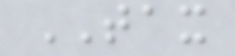TAX
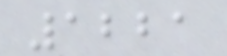1221
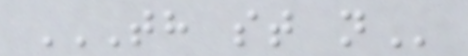TH ST N
